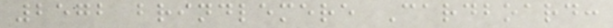2572 brindlemere Cardboard:
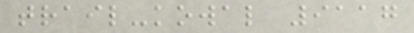trail-kowal 9117
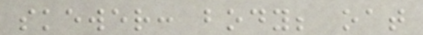skewer: body; oat
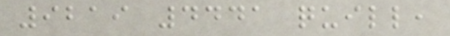9219 4441 quill,
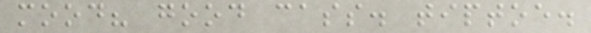mood? good cass. tiptoe.
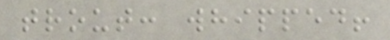trout: whipped!
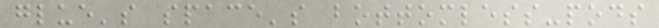glue's space's bottomless-pods
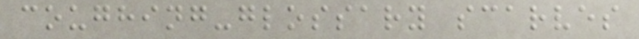coughing-glossary scarves
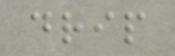drip
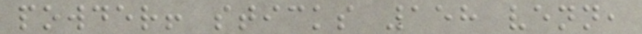powder! sticks 158 venn,
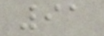91
